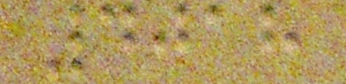4018
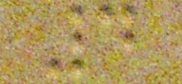4
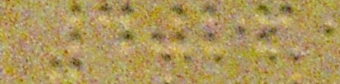4026
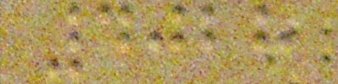4028
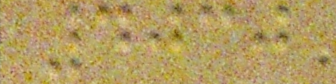4030
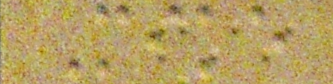Mike
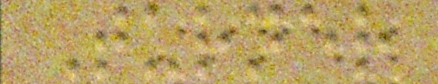Turner
